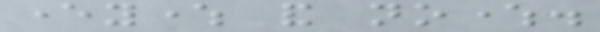everywhere and nowhere.
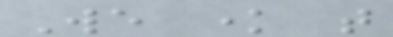We know that
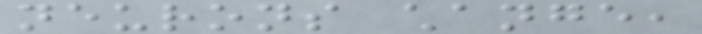neurons change,
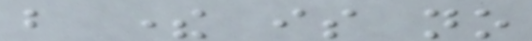but there is no
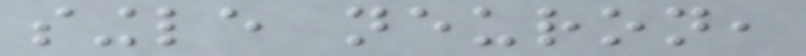single neuron,
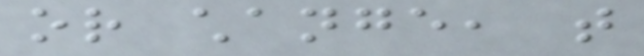or change, that
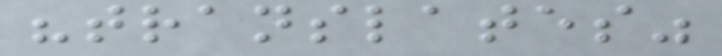"translates"
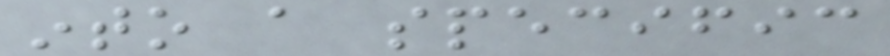into a specific
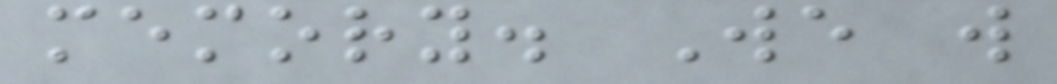memory. We will
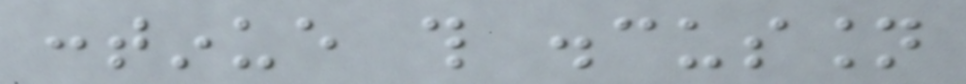continue this discussion
